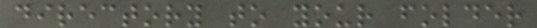directory to your folder
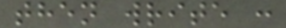then write :
